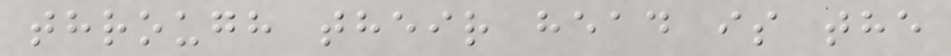through their head is the
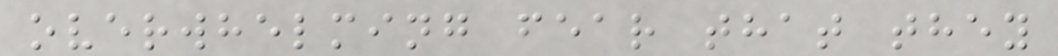overwhelming fear that they
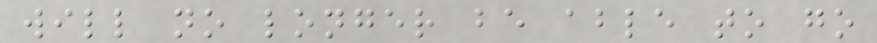will no longer be able to go
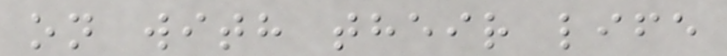on with their life
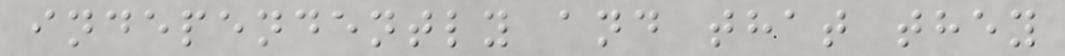independently and that they
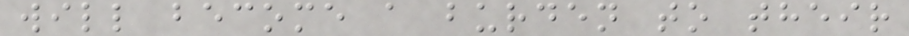will become a burden to their
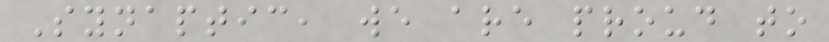Synaptic, we are proud to
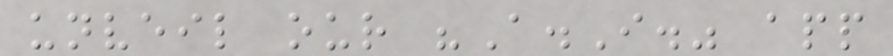unveil our "A.I." app
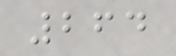264
